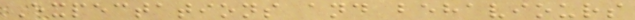Expectations and behaviours
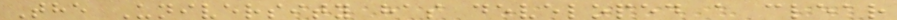The University has developed a clear
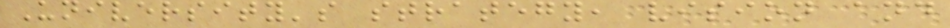University's strategy, vision and
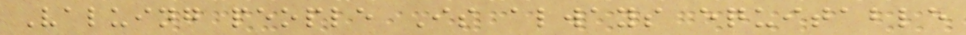Valuing people Is always equitable
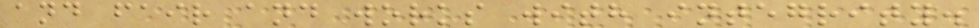and fair and works with integrity.
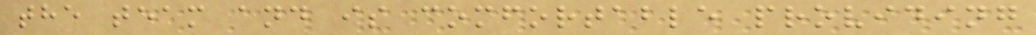the team and is comfortable providing
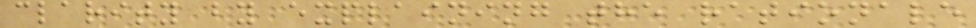clarity by explaining the rationale
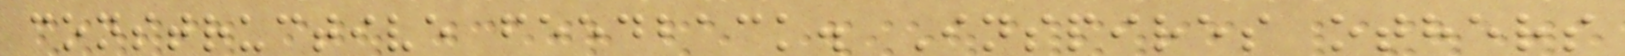constructive feedback. Inspires others
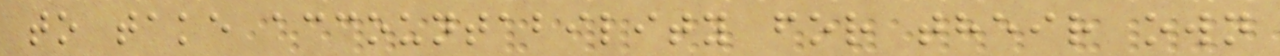to take accountability for their own
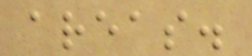areas.
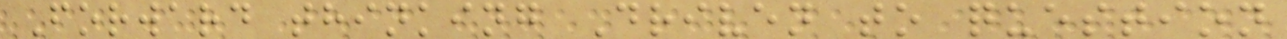Forward thinking Driven to question
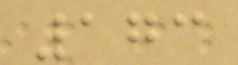173
